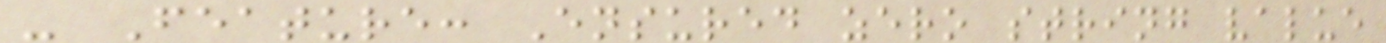- Feature: Ensured zero string value
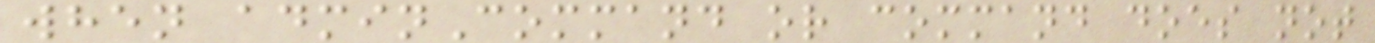when adminCommand or command does not
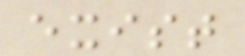exist
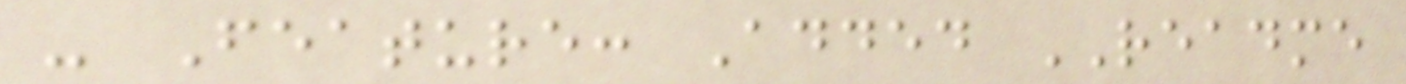- Feature: Added README
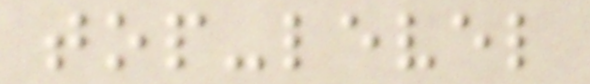top-level
